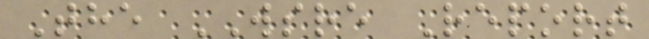The WSRE Report
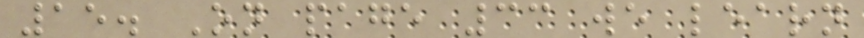15. On page 33 we learn
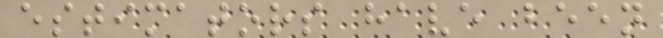estimators have been
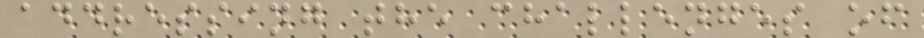addressing the challenges of
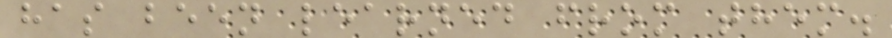has been learned from them.
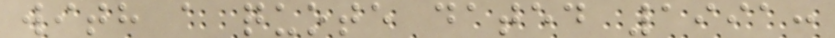with a quote dated 1991:
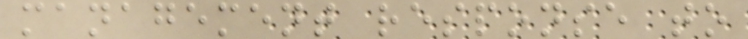management response to
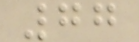77
